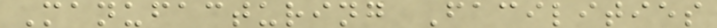Manufacturing Facilities
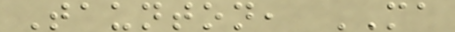Taunton, MA
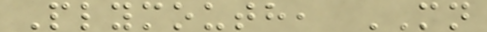Plymouth, MN
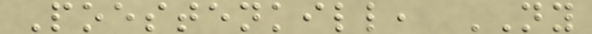Poestenkill, NY
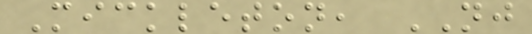Mickleton, NJ
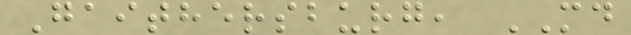Gaithersburg, MD
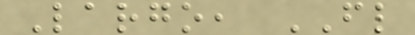Largo, FL
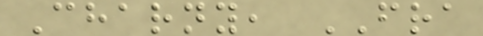Charny, FRA
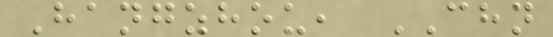Hangzhou, CHN
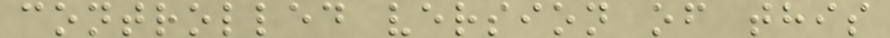controlled version of this
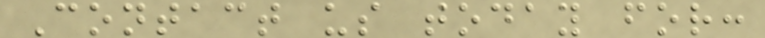Contact us today for:
